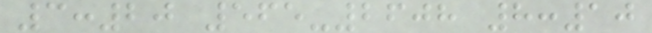3:20 565-2608 8:10
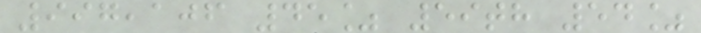997,106 45% 59th 54%
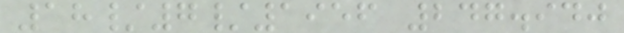18/7/1956 247.940
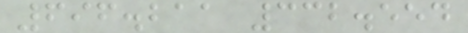696.211 332.554
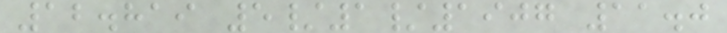12.819 5/1/1907 11.0
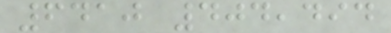6410 404,494
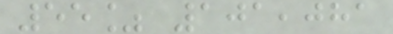55% 101,081
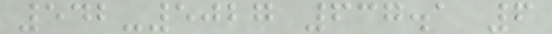542-5027 637.1 6
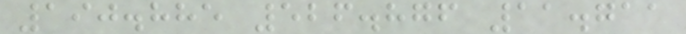190.885 526.876 11.711
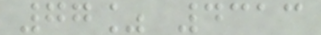77% 4313
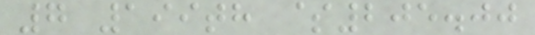7 199th $205.00
